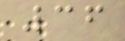36
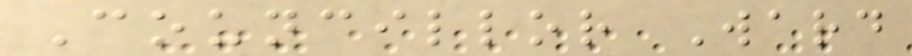Councillor Ward
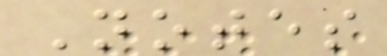Notes
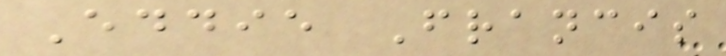Eddie Francis
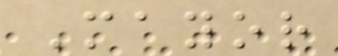Mayor
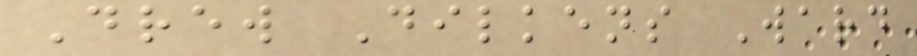Drew Dilkens Ward
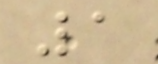1
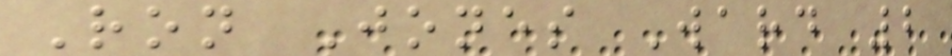Ron Jones Ward 2
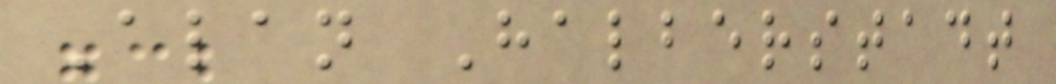Alan Halberstadt
